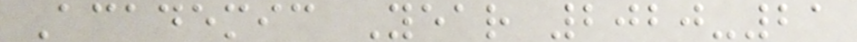Academic Year 2020-21
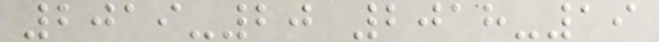2019-20 2018-19
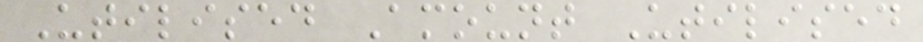Utilised Amount Utilised
